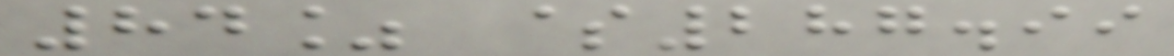84% $287.99
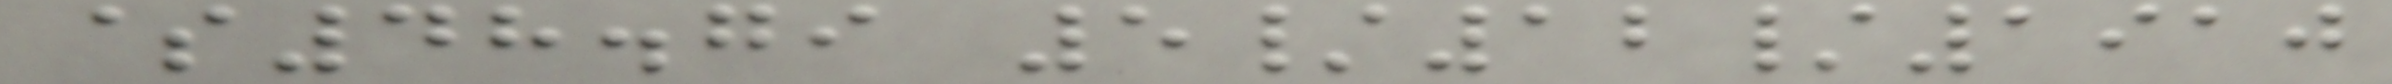$48.79 5/12/1910
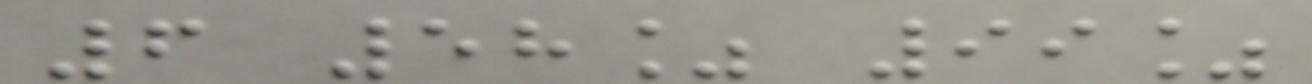6 58% 99%
